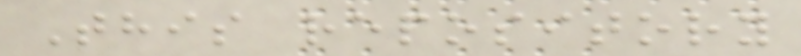This repository
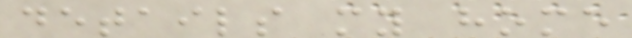details my home
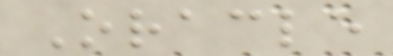Oracle
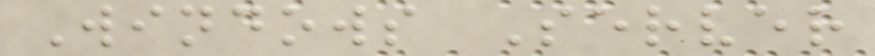Windows Server
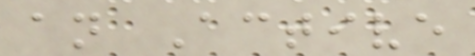an Active
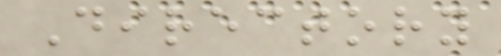Directory
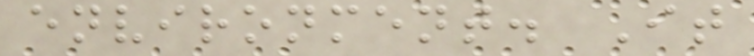environment. It
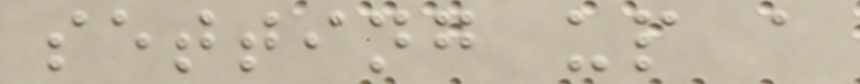setting up a
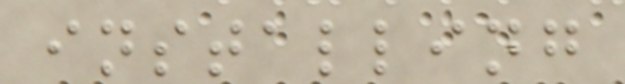installing
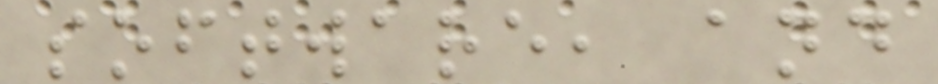software, and
